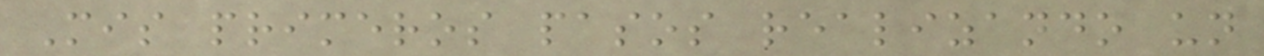Mis primeros pasos realizando un
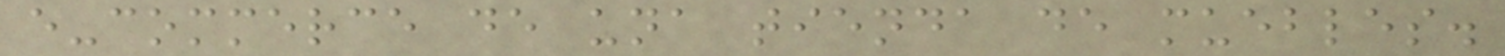e-commerce de una tienda de muebles.
